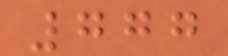777
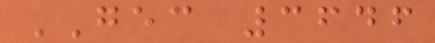GEC 3646
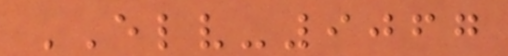ELV-9067
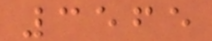3565
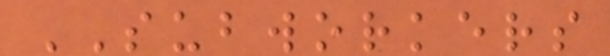SUBWORKERS
